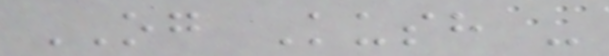OG Kush -
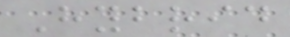Hybrid
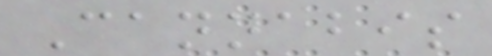Cannabis
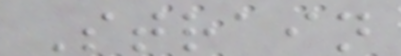Strain
